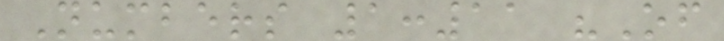Numbers 1:11 "Of
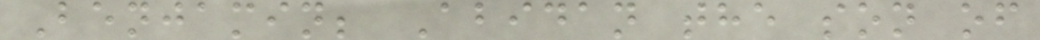Benjamin; Abidan the son of
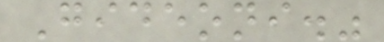Gideoni."
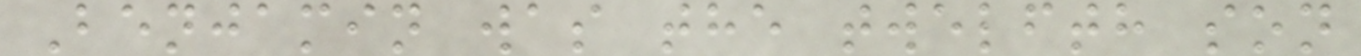Benjamin was the twelfth son
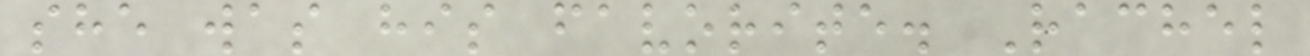she was his favorite. Rachel
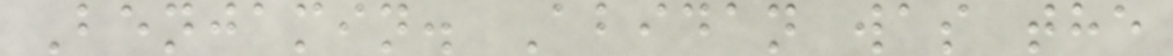Benjamin. Abidan was the
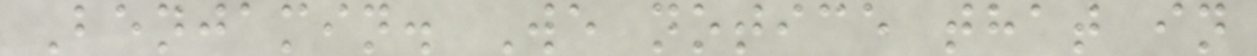Benjamin. We notice that in
